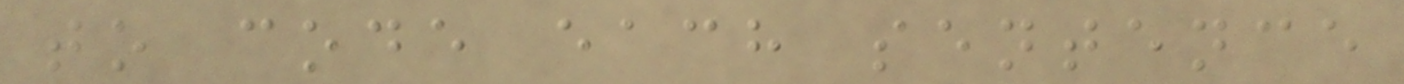to code each sentence
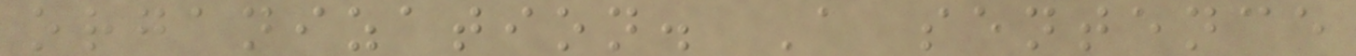organization. A sentence
